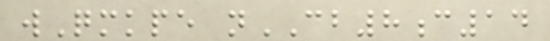wQmkpe nCB8c14
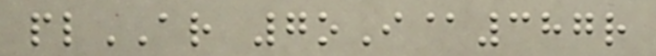plAR 7oI@387r
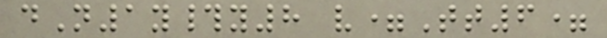dN1y#y8 v=Tt6=
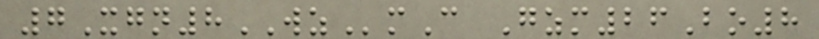7Xgn8WZmC Gzm26Bo8
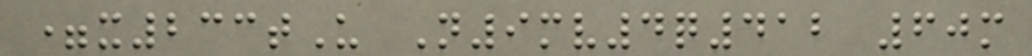=x233tU N9mv4q412 60m
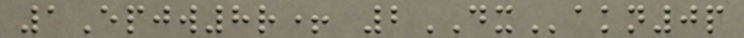1Epjw8r+ 2DXakn0p
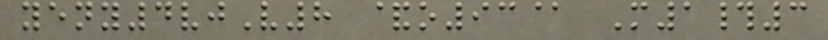yeny4vjV8 &o93@ M1#3
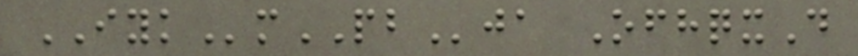IYKmPBja OfhqxD
